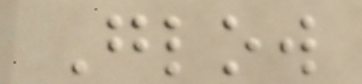Glow
